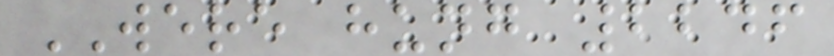WERE hung 2246
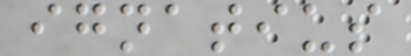ignatius
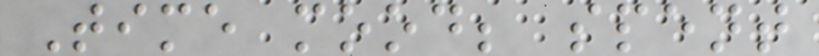Time mood; spent
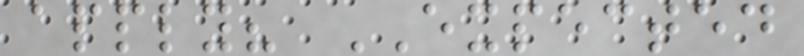apply? EXPECTED
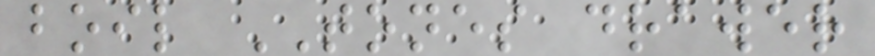boil TONES drawer
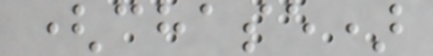(chase)
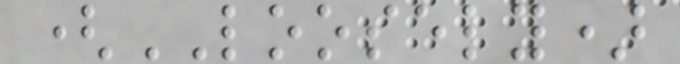(LOOSELY)
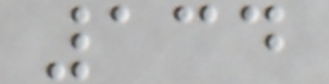134
